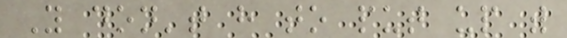You don't have to put up with
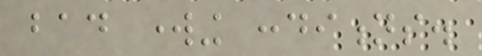bad working conditions.
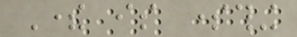There is something
